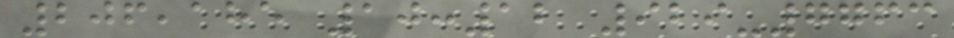206,185 10:12 929-7763
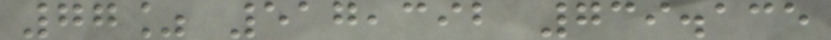77% 517,392 739.135
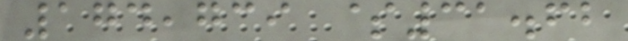174,739 $31.62
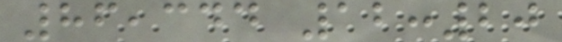86,344 12:20
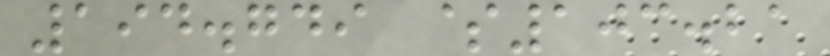194.749 $103.21
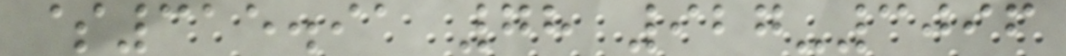$315.91 78 927-3096
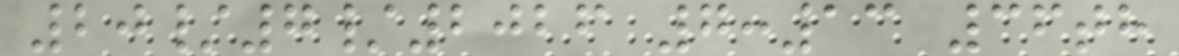20/7/2026 7:13 36th
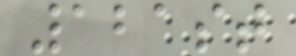121st
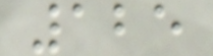125
